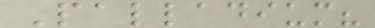Palladium?
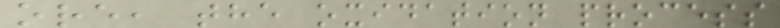ore, the oxidation process
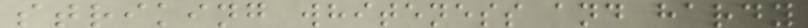striking whiteness and hardy
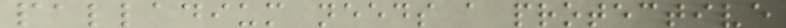palladium needs a protective
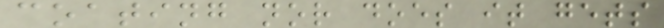coating nor does it gets
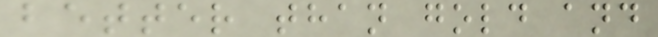better than gold and
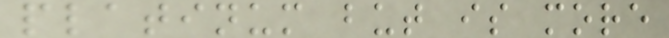platinum but is more
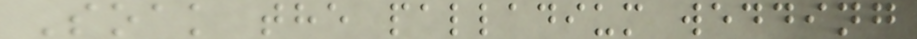Soak the palladium wedding
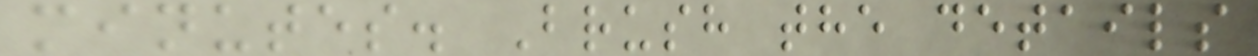minutes. Brush the details
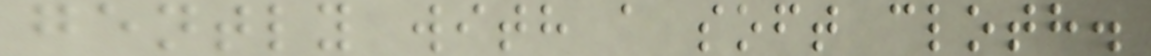gently with a soft cloth.
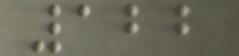122
